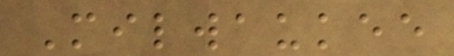Milwaukee
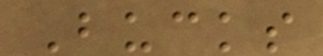Bucks
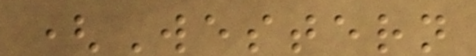(Western
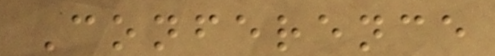Conference
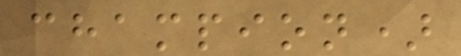champion)
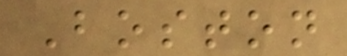Boston
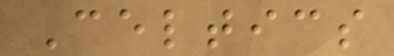Celtics
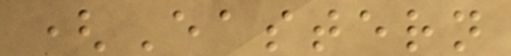(Eastern
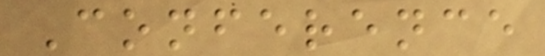Conference
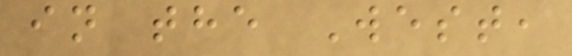in the West,
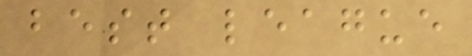best league
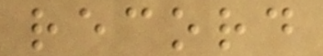record
